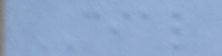CIAL
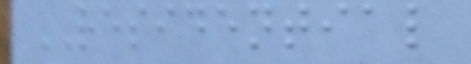RESIDENTIAL
